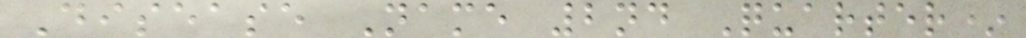Disease Name 2nd Quarter*
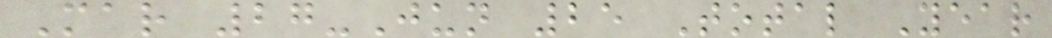Mar 27-Jun 25 Total Year
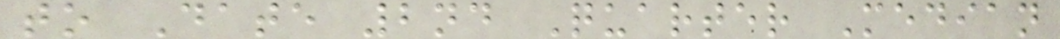to Date 2nd Quarter Median
